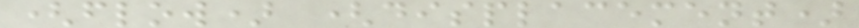(flow) (displacement)
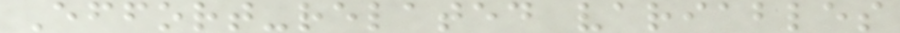Effort-related variables
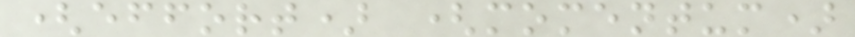(effort) (momentum)
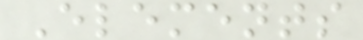Elements
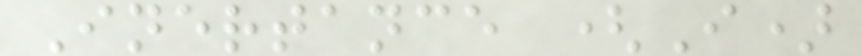Inertance (I)
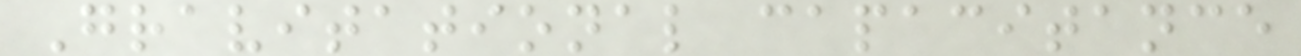Gravitational capacitance
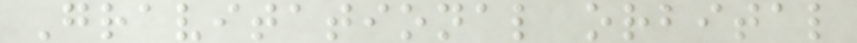Gravitational orbital
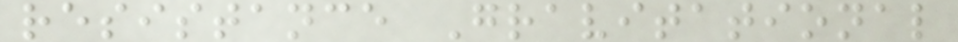resistance Gravitational
